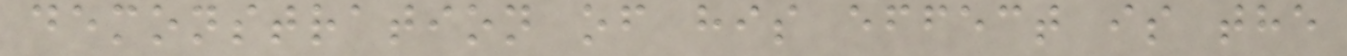demonstration of his effect is the
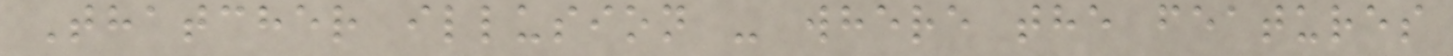Thatcher illusion - where the features
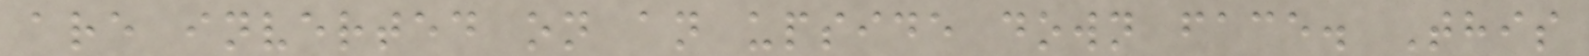are inverted on an upside down face. This
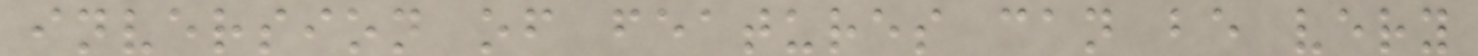inversion of features can be very
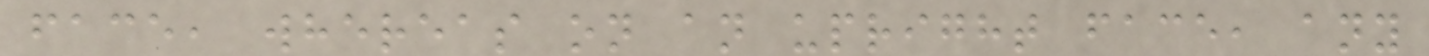face, whereas on an upright face, any
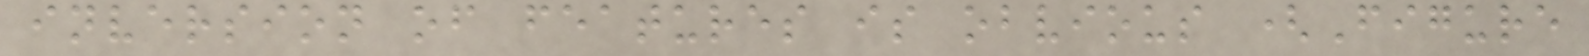inversion of features is obvious (Figure
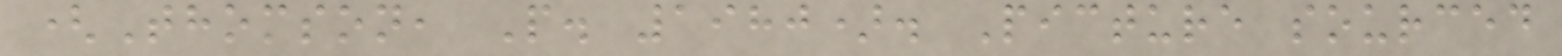(Thomson, P. 1980). Picture sourced
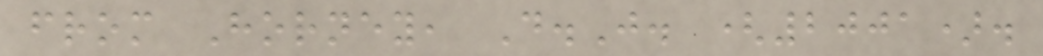from Horney, D.J. (2001).
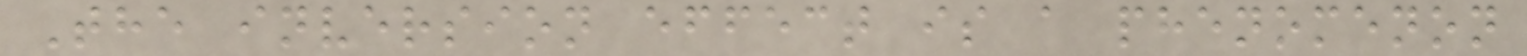The inversion effect is a phenomenon
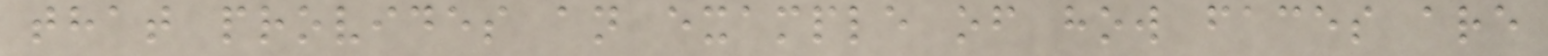that provides an example of how faces are
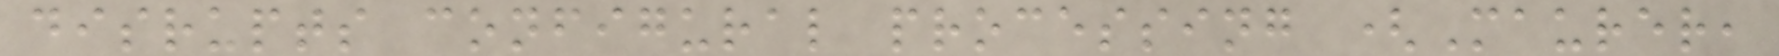disrupts configural processing (Maurer,
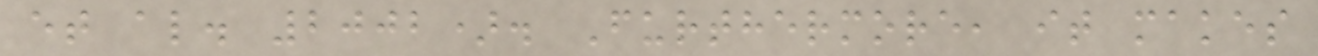et al. 2002). Furthermore, it makes
